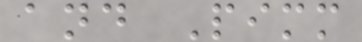and Pimm
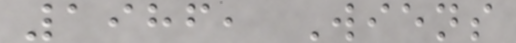1986, Wiens
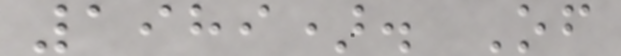1989). Of
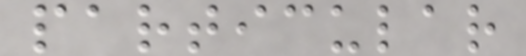particular
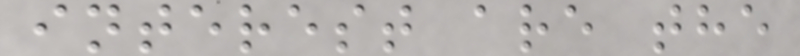interest are the
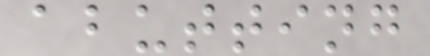abutting
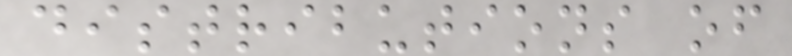distributions of
